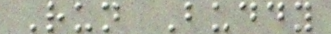Run Buddy
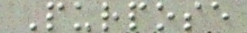Purpose
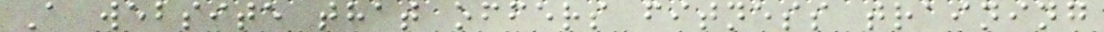A website that offers fitness training
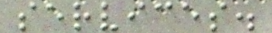services.
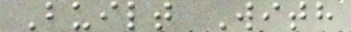Built With
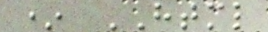* HTML
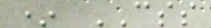* CSS
